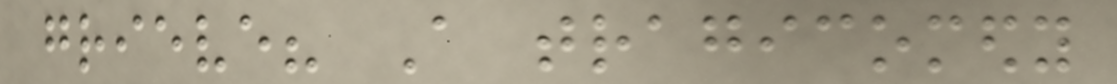grieve? A tragicomedy
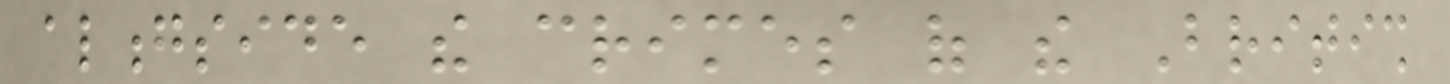alongside the crimes of the British
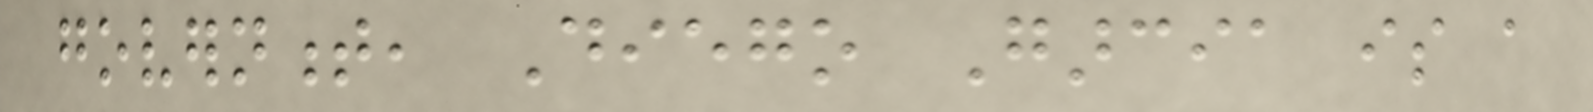government, Diego Garcia is a
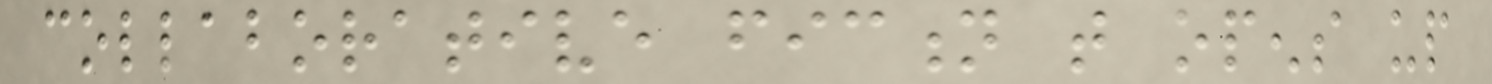collaborative fiction that opens up
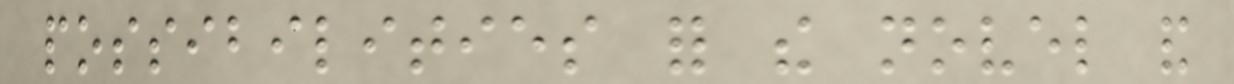possibilities for the novel and
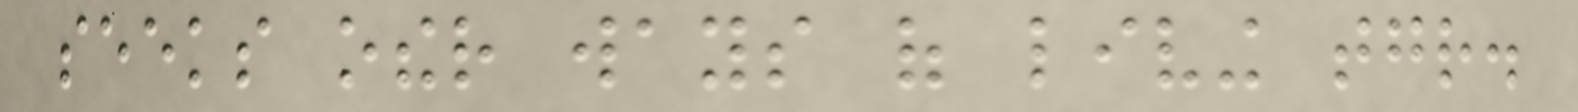seeks other ways of living together.
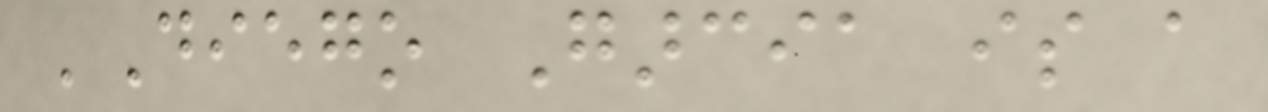'Diego Garcia is a
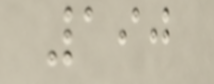190
